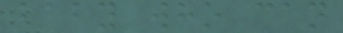baby who can
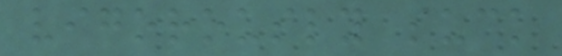vigorously suck
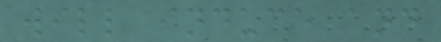will induce and
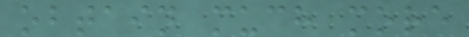obtain much more
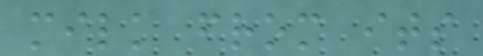milk from its
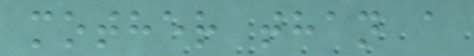mother than a
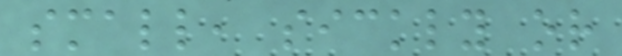small, sickly or
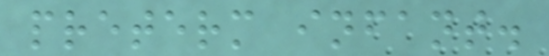preterm infant.
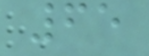65
